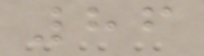86
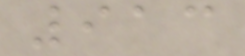913
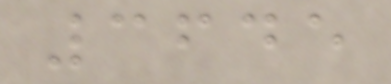3645
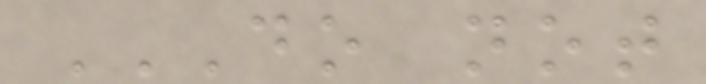DO NOT
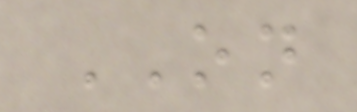ON
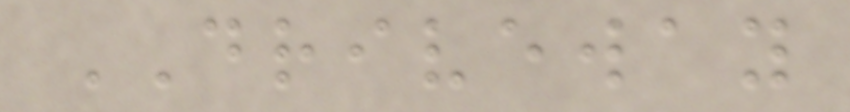DRIVEWAY
